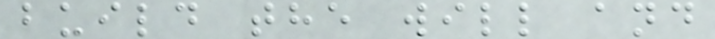build the will and
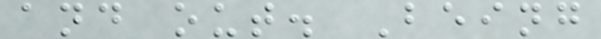and out. Being
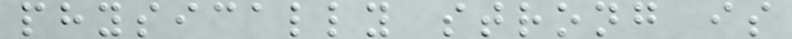physically strong is
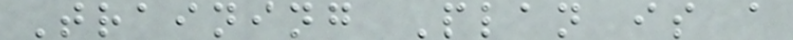Training Plan is a
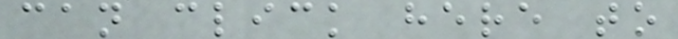can click here to
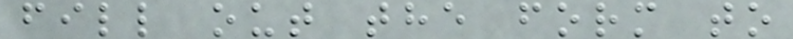fill out the form to
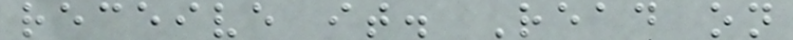receive it. Read on
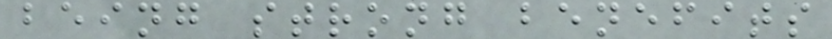being strong benefits
